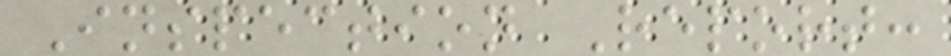Inspection Report:
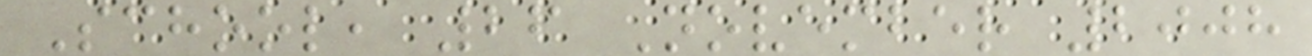School, 26 November 2008
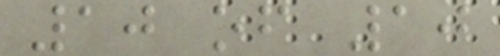10 of 10
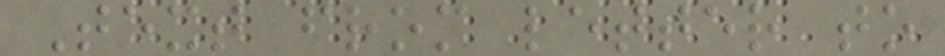Text from letter to
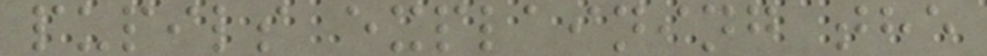pupils explaining the
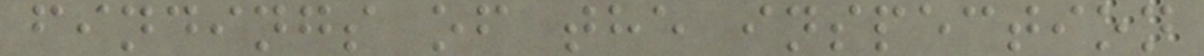findings of the inspection
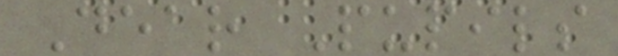Dear Pupils
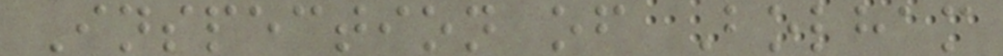Inspection of Bolham
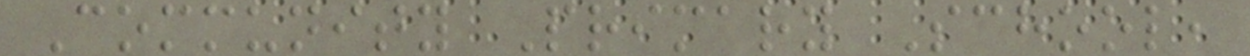Community Primary School,
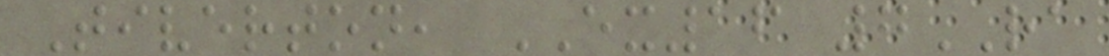Tiverton, EX16 7RA
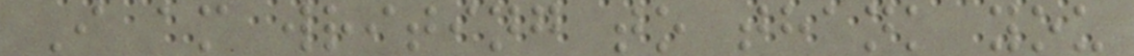I am writing to thank you
